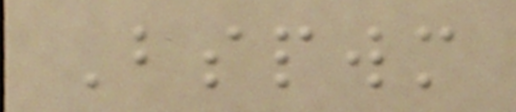Bspwm
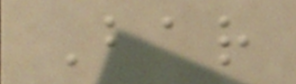Bar
